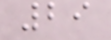29
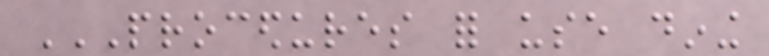PROCEDURES FOR USE DINING
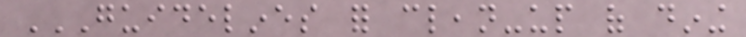GUIDELINES FOR CLEAN-UP OF DINING
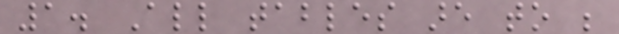1. All tables are to be
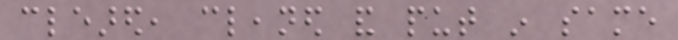cleared, cleaned and put in same
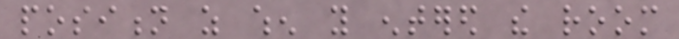position as when you entered the room
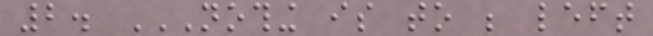2. NOTHING IS TO BE LEFT
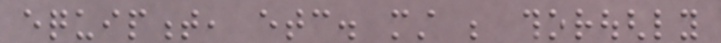equipment, etc. must be thoroughly
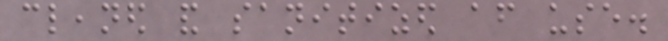cleaned and sanitized after use.
